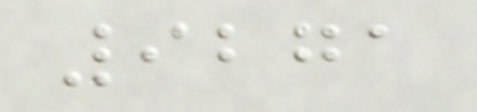9271
